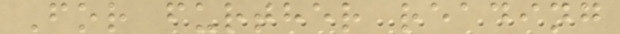For further reading
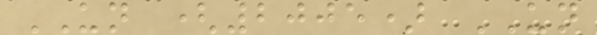UN (2005) UN
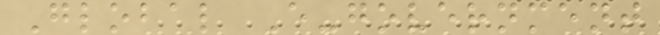Global E-government
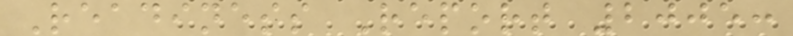Readiness Report 2005:
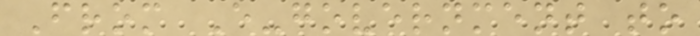From E-government to
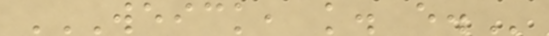WEICK, K. E.
